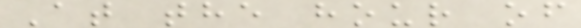At the hour of
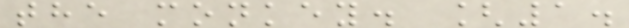the monkey. [1.
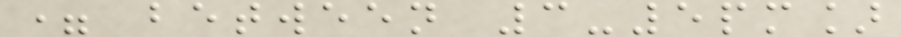= between 3-5pm]
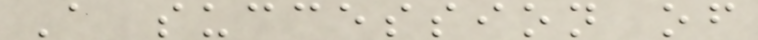A succession of
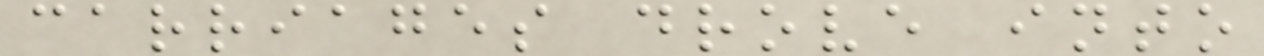carriages drove into
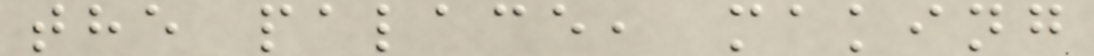the palace, making
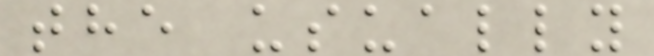the usually
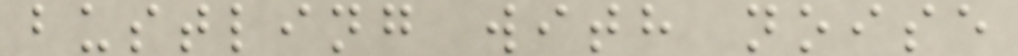bustling with noise
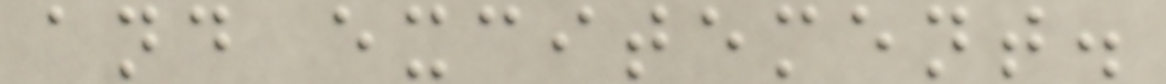and excitement.
